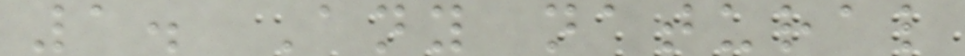1. Any natural
